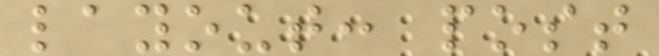layout: post
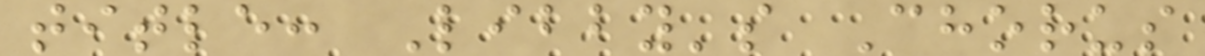title: Libby's Chorus
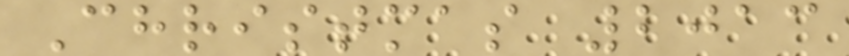Christmas 2013
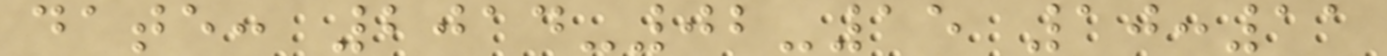date: 2014-02-15 10:11
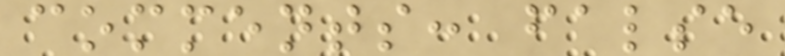comments: false
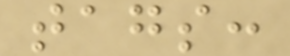tags:
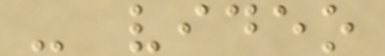- video
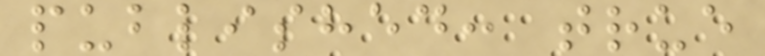published: true
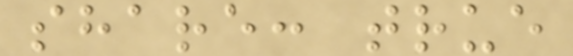share: true
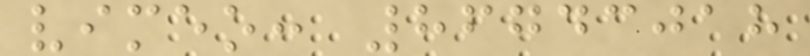vimeo: 86743018
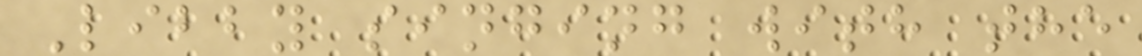Libby singing with the
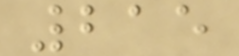215
